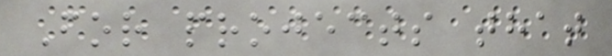For projects that
